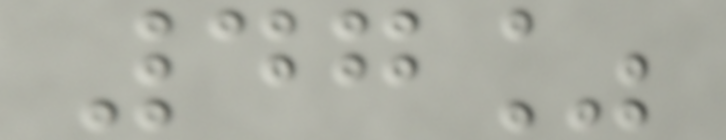47%
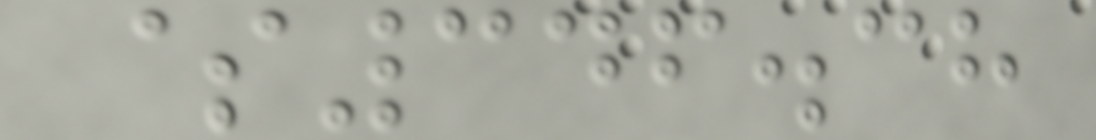$346.38
